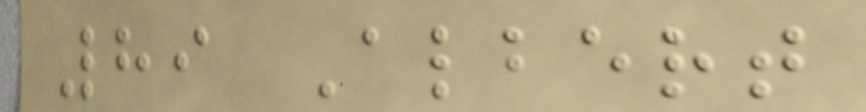89 Albert
